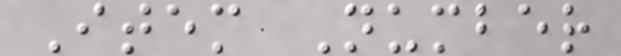Item Number
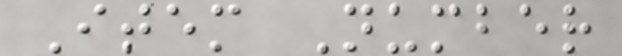Item Number
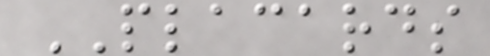PLACARDS
